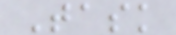Task
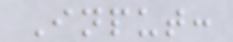Input:
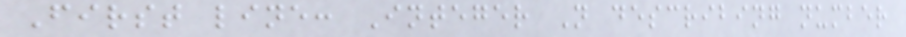First line: Integer N describing number
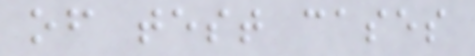of test cases
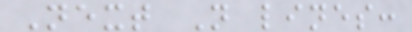Next N lines:
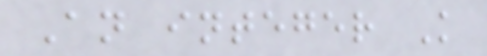An integer K
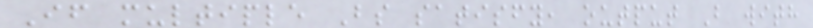If multiple Bs satisfy, output B with
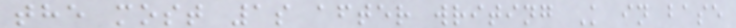the most 1s after writing K in base
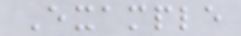Example
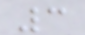3
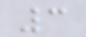3
